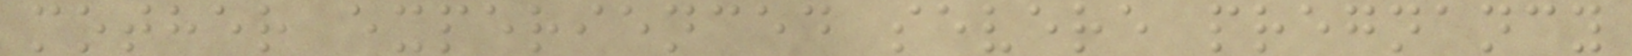mother experienced severe pregnancy
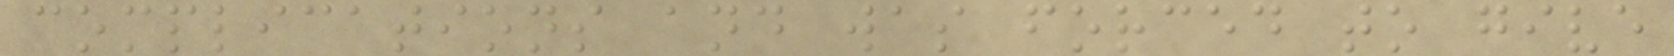complications and was forced to give
